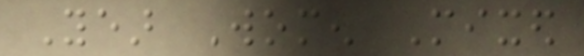Year Women Mixed
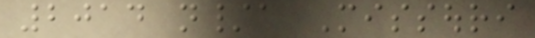2014 n/a Missouri
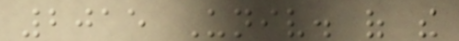2015 Univ. of the
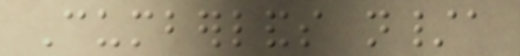Cumberlands n/a
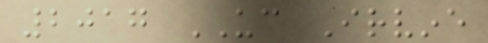2017 UC Irvine
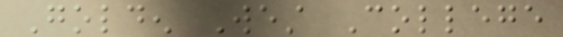Golden West College
